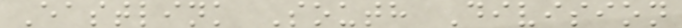Eastlink South Division
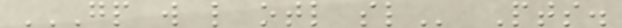GP W L OTL SL Pts.
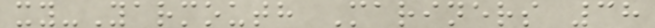xy-Yarmouth Mariners 38
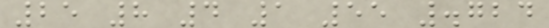25 8 4 1 55 .724
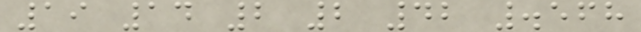19 14 2 2 42 .568
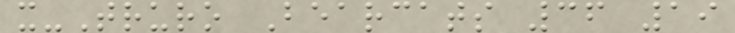x-Truro Bearcats 36 19
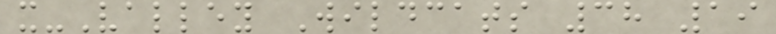x-Valley Wildcats 38 19
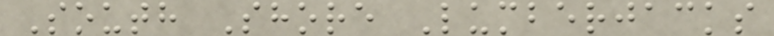South Shore Lumberjacks
